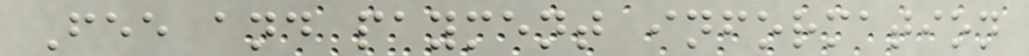Fee and payment information
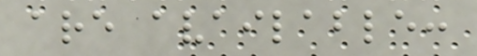are available:
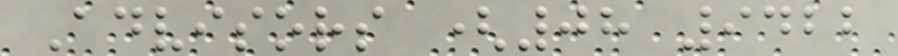Advisors (08 9422
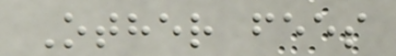Other fees
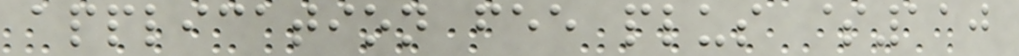application fee plus $110
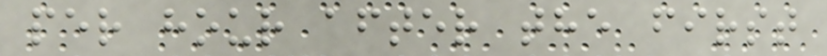per hour after the first
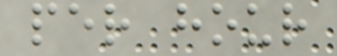per hour
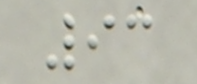93
